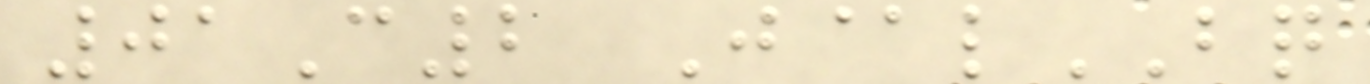01C2 J@lBQ
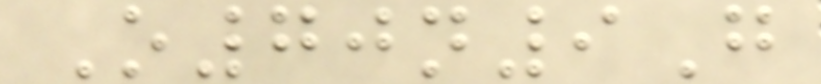O70n9G
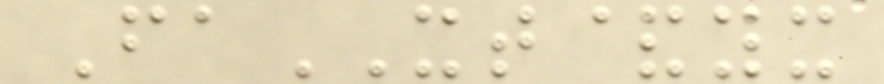FaXT&yx
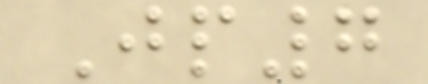Jp7
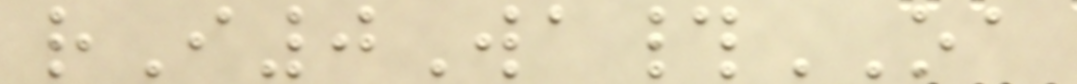rI0Wa#OA
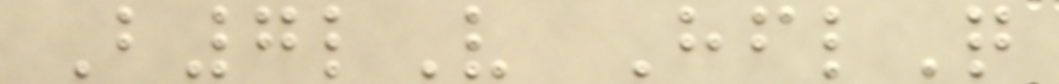B7lV HflQ
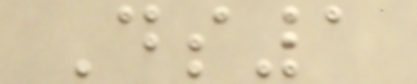Ds1
